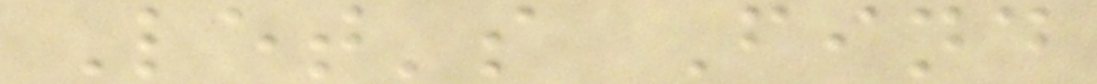Let's Find
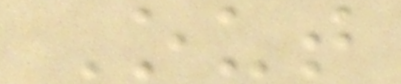Out
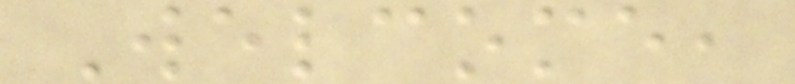Welcome,
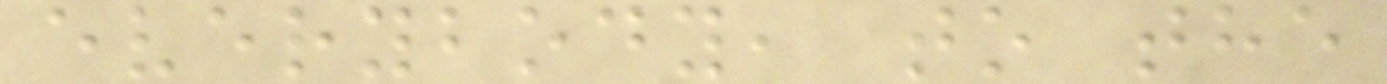everybody, to the
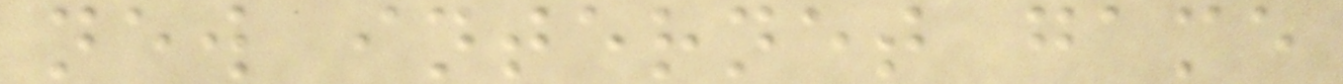new internet game
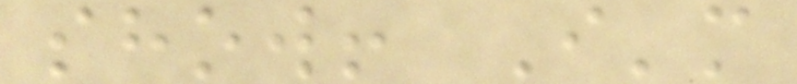show! I'm
